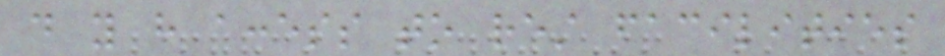do you have access to rest facilities
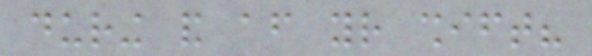during and after your shift?
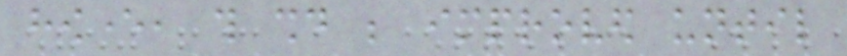however, this should be improved until
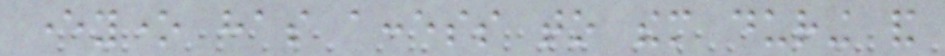everyone has access to them during and
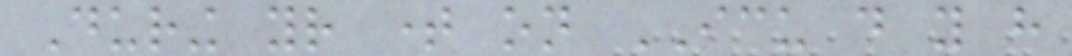During your time on ICU do you have
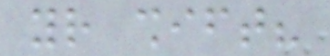your shift?
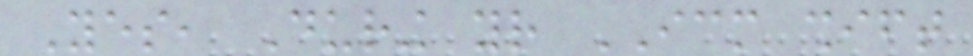Yes, During your ICM shift
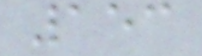153
